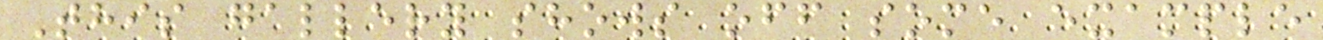This gallery shows off some example
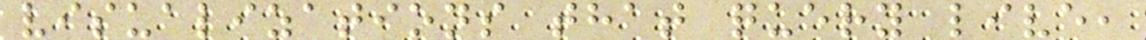visualizations that query live,
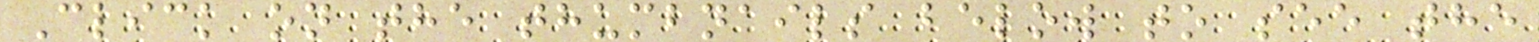Click on the thumbnails below to see the
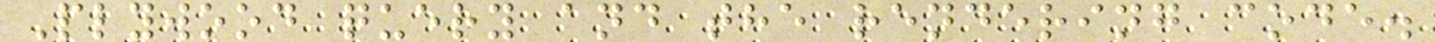Plywood query and the rendering code.
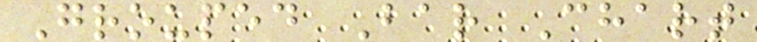Grouped Bar Chart
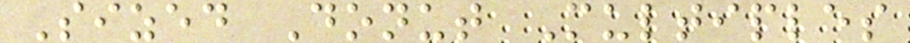Sized Donut Multiples
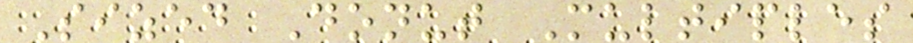Sized Donut Multiples
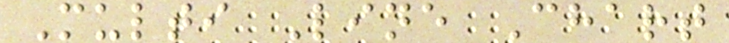Multi Line Chart
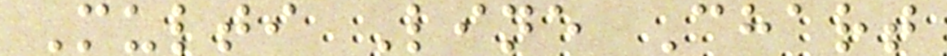Multi Line Chart
